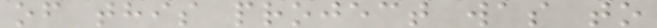of this project was to
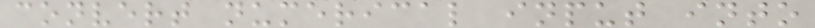convert numerical input into
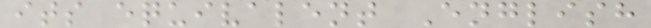its equivalent English
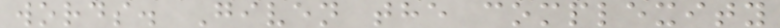words. Given the complexity
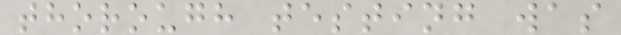thorough testing was
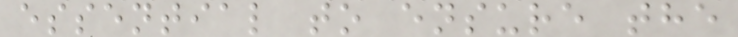essential to ensure the
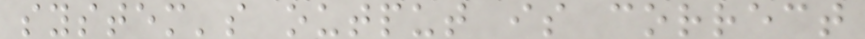system's output is correct
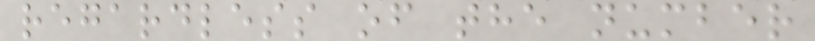regardless of the number
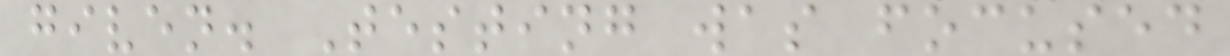given. Testing was focused
